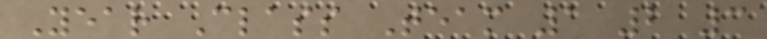Year Class Team 1 2 3
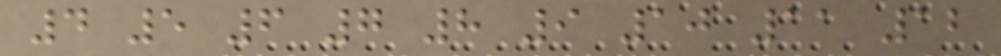4 5 6 7 8 9 10 11 12
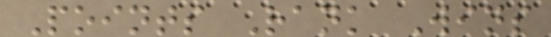Points Rank Wins
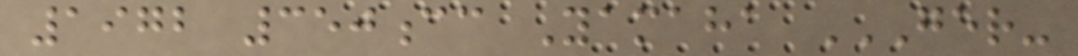1972 350cc Yamaha GER-
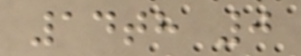14th 0
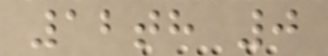12th 0
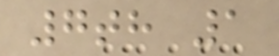7th 1
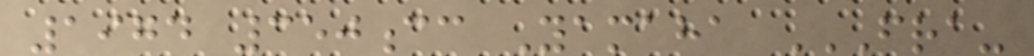1974 350cc Yamaha FRA-
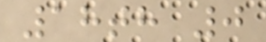18th 0
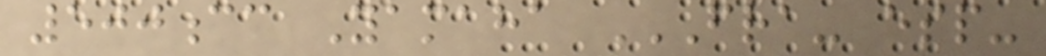500cc Yamaha FRA- ESP-
